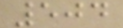504
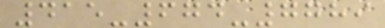415-674-7789
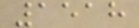1518
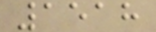1518
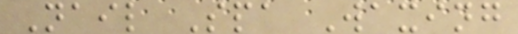Nail Spa Waxing
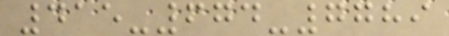415-674-7789
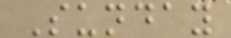Sunday
